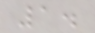1.
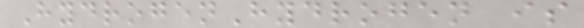HydrogenHydrogen is
